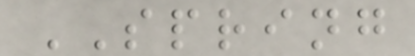SPRING
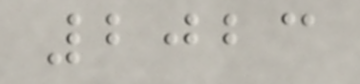2023
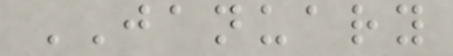JANUARY
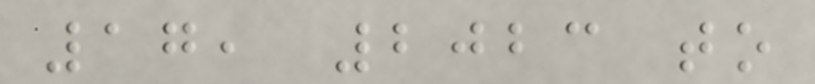17, 2023 to
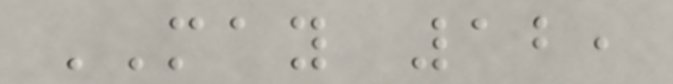MAY 12,
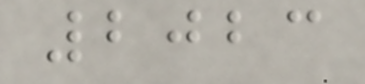2023
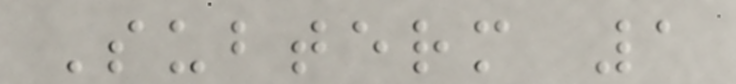Subterm 1
